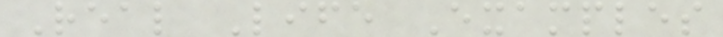Real Life Examples
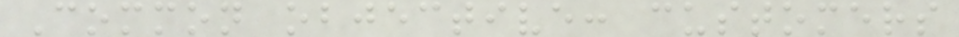Common objective: customers
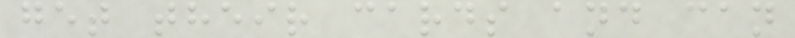get their cards and can
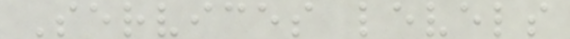Services levels
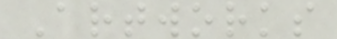Artworks
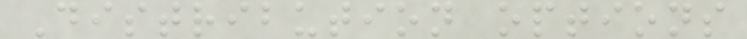Distribution options
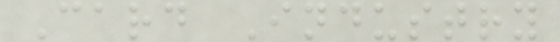Card Industry
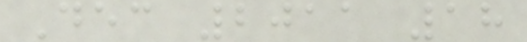Dec 2011 18
